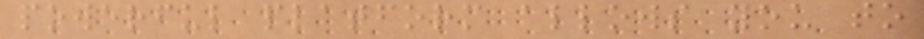powerful platform allows you to
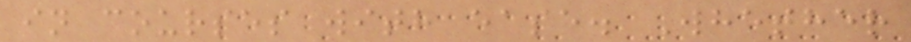in courses with ease. Whether
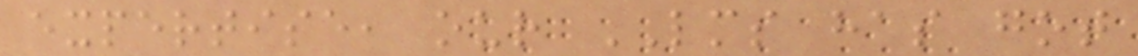expertise, our LMS has got
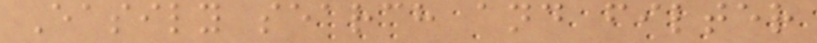Easily search and filter
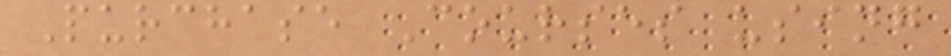Purchase Courses using
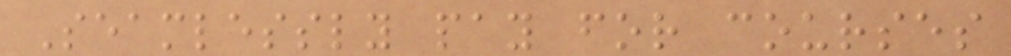Seamlessly pay for courses
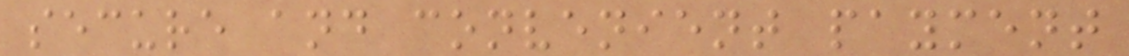secure and convenient payment
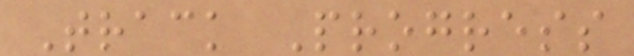Track Progress
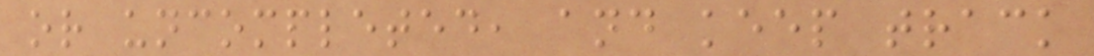or uncompleted, and keep track
